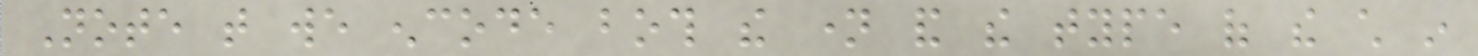Note that we encode both the name and the type of the child in
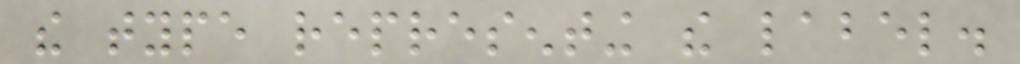the type representing the label.
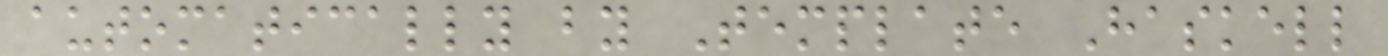automatically by Template Haskell
